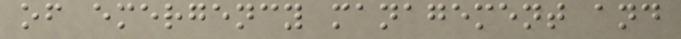of emergency management and
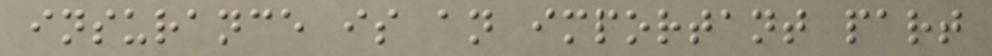insurance is an important part
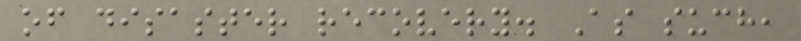of disaster recovery. As such,
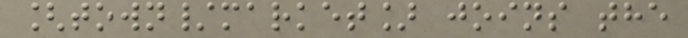[town/market] joins the
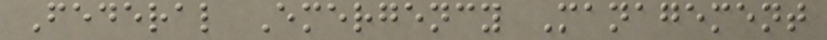Federal Emergency Management
